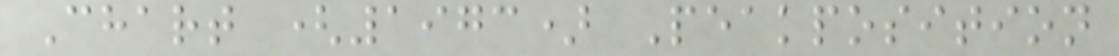Chart (1973) Peakposition
